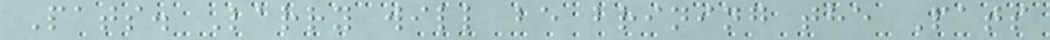Pats. Larry will be brining the Pats
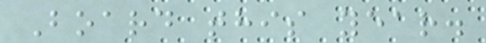Board this year.
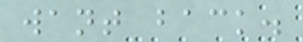want back.
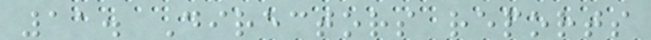11. Directors reports
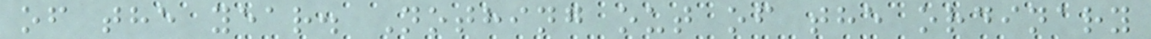of the year. Nothing out of the ordinary
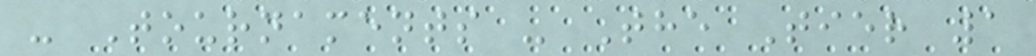- Tournaments - The Tier 1
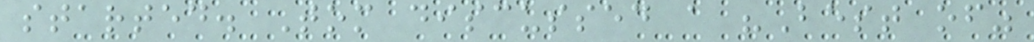started. Tom discussed a "Best of"
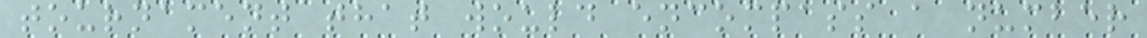tournament that would encompass a number
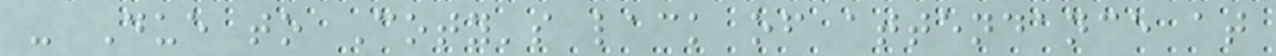- Due to Coty's lack of attendance at
